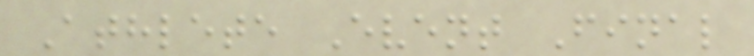Athlete Event Final
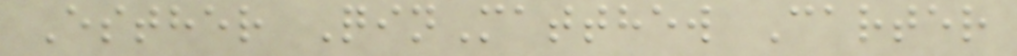Esther QinMatthew Carter
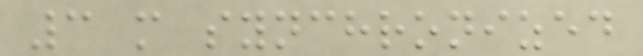3 m synchronized
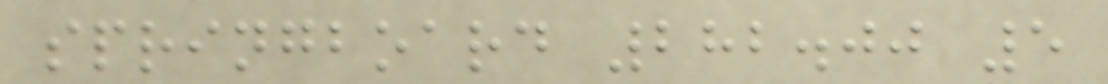springboard 282.00 5
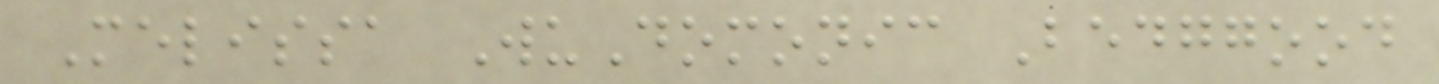Melissa WuDomonic Bedggood
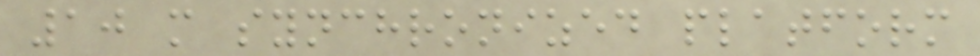10 m synchronized platform
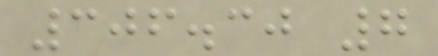306.30 7
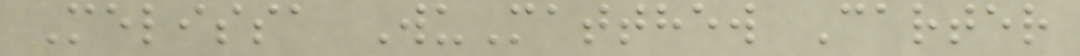Melissa WuMatthew Carter
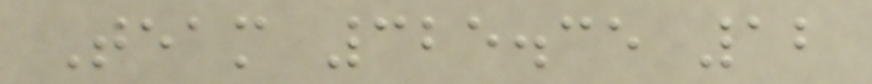Team 325.35 12
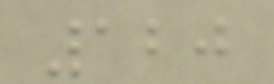120
